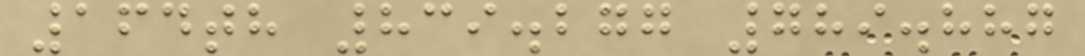164th 839.277 789.887
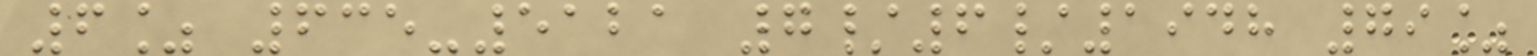6% 635-5121 7/6/1948 79%
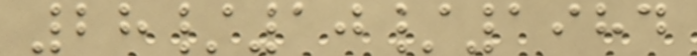28/10/1984
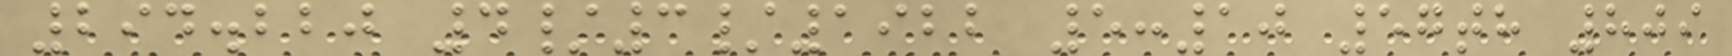294.220 4/3/1922 5:10 57th 809
